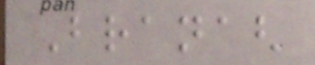Branagh
